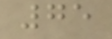75
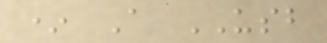* A USB
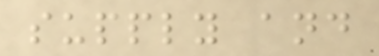supply and
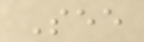See
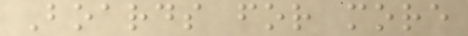Boards for more
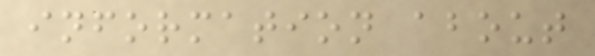information about
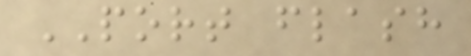PORT flash
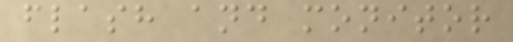flash and monitor
